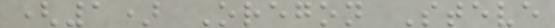(1) Oregon Steve
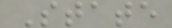State
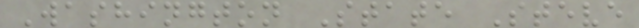Washington State Steve
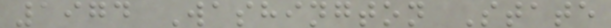1974 Washington State
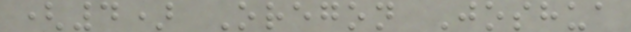(4) Oregon Joshua
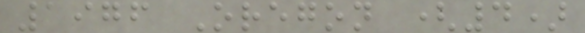1976 Oregon (4)
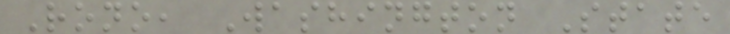Rono, Washington State
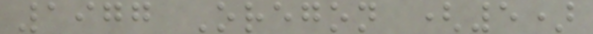1977 Oregon (5)
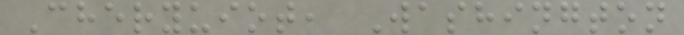Cheryuiot, Washington
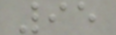95
